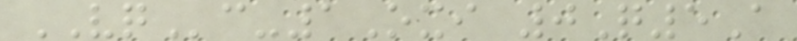VQc-1Oxi 0Q5A
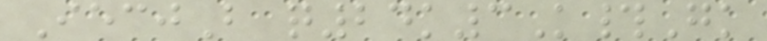IecjB q24k3K#Gk
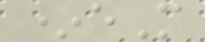*eM
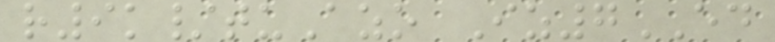r9k/tuAzo Iz7ED
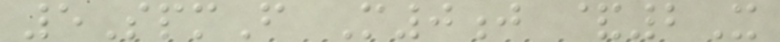5SpmF M0j &2X
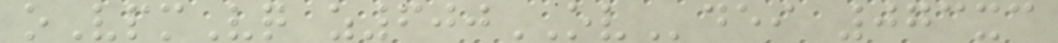oVpmVq z600OVdei 073xc
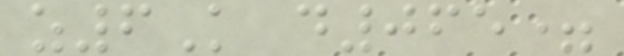z6K d065=
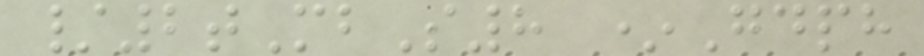/2tMbS8 *Gdph
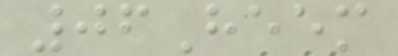06Heem
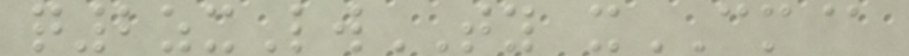q2zxLwTY xCM@
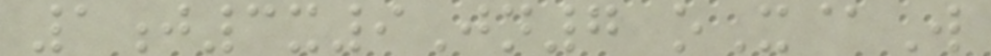1j3x9Jn7 oX@W
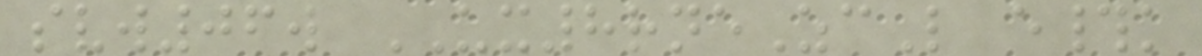svw06w UX8rneZcL e#k
